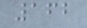162
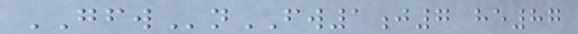GFWnFW1j7 he87
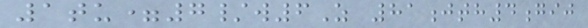1tu=7/w6Z 81jth4gij
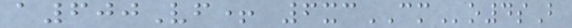a600Vf+ 6xcCMo4sB
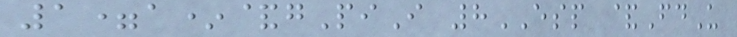1=a*&gPiI 8ESP &FdU
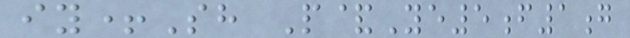iy+Sh P&Ye5f1g
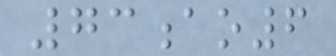73ao6
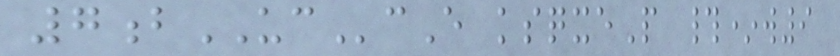7bUCcE ksqxeP #*w9
